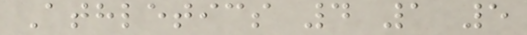Athletics 4 1 5
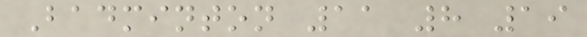Badminton 11 8 19
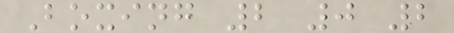Boxing 2 0 2
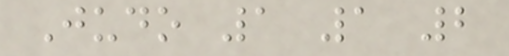Judo 1 1 2
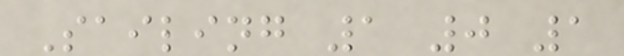Sailing 1 0 1
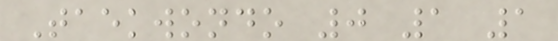Taekwondo 0 1 1
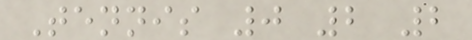Tennis 0 2 2
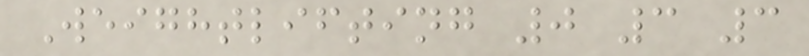Weightlifting 0 3 3
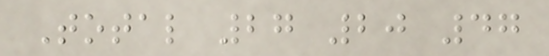Total 27 20 47
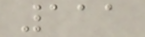111
